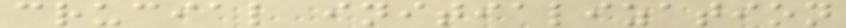crucial initialization
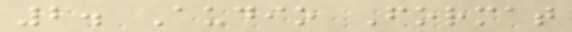2. Audio Format
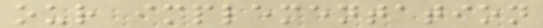our implementation
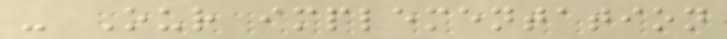- Our implementation
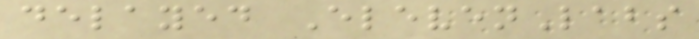delayed ElevenLabs
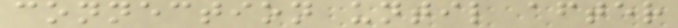connection until after
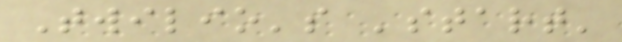Twilio's 'start'
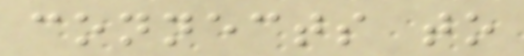connects to
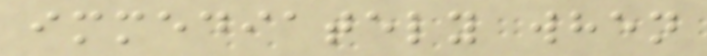immediately when
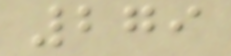279
